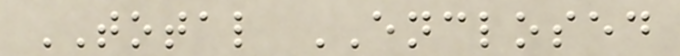TOTAL ENCLOSED
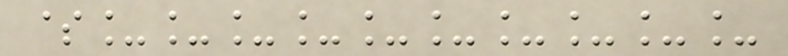$__________
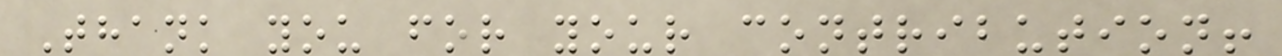Thank you for your contribution!
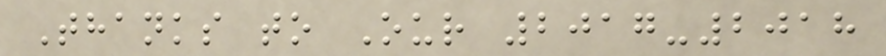Thanks to Our 2017-2018
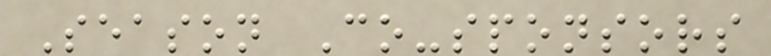Season Co-sponsors
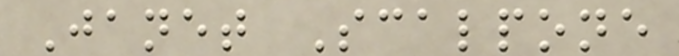Janet Scalpone
